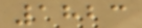1823
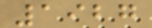1927
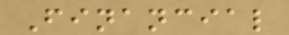Financial
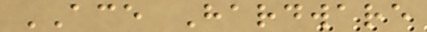ACE Hardware
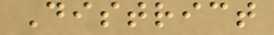District
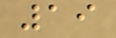19
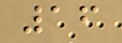16
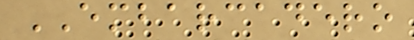EMBARCADERO
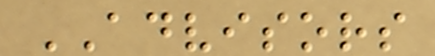ADVISORS
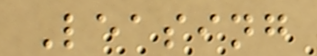Leasing
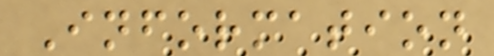Information
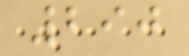290
